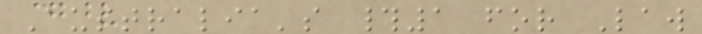Australia's #1 for Law
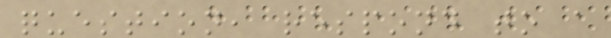question, respond to a
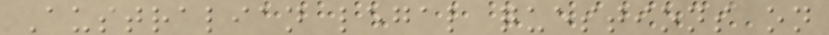Australian legal questions on
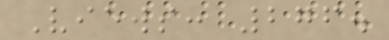Views: 276.
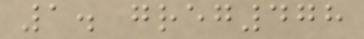1. greg478
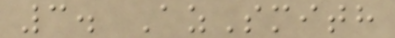3. AzSmith
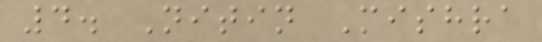4. Nitin Mishra
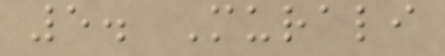5. Murali
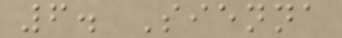6. Sienna
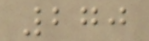270
